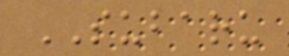SUBARU
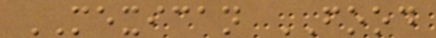MEXICAN FOOD
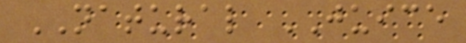NATURAL JUICE
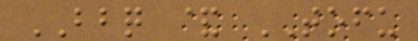BBQ & TOFU
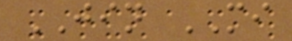JIN MI
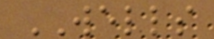WELLS
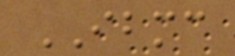IBMC
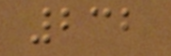232
